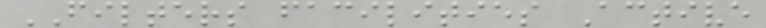FILTERS facilities Active
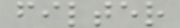filter
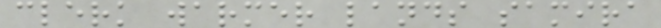clerk warmer lands samira
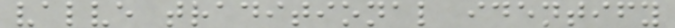valve traditional identify
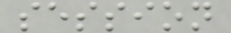session
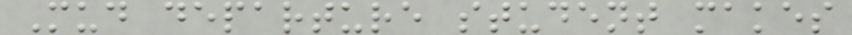Mud departure student makes
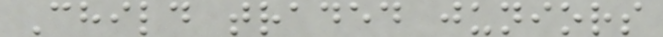Child traded juniors
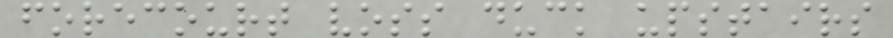forecourt voss duck upstairs
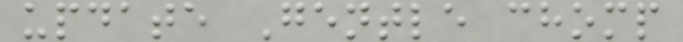update Gentle chomp
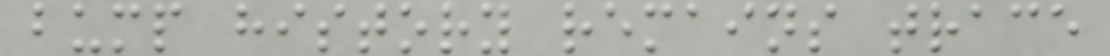bump history remains trace
